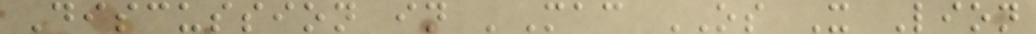Discussion in 'Mac OS X Lion
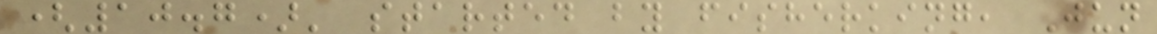(10.7)' started by fisherking, Jun
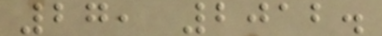27, 2012.
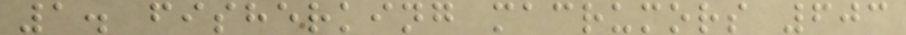1. fisherking macrumors 603
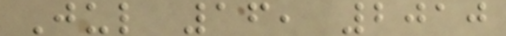Jul 16, 2010
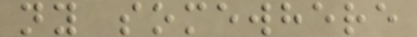ny somewhere
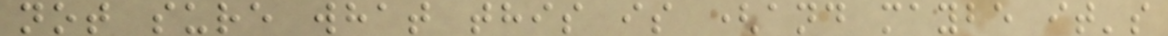not sure what this is (and maybe it's
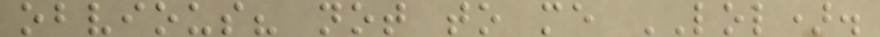obvious? not to me LOL).
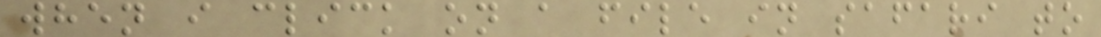when i click on a file in safari to
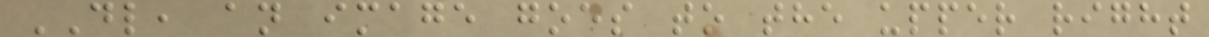DL, an image goes to the upper right
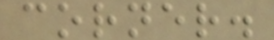corner.
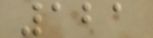121
